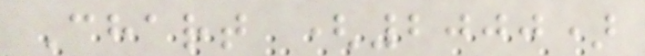Chart (2000)
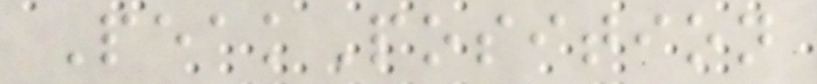PeakPosition
